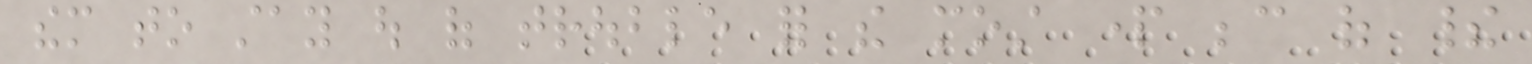them to stay out of trouble for the most part because of their
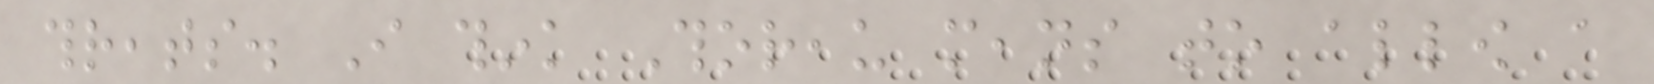threats. I think Thoreau means to allow a
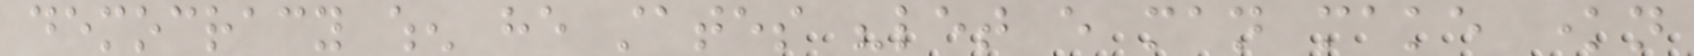democracy when he states "let every man make known
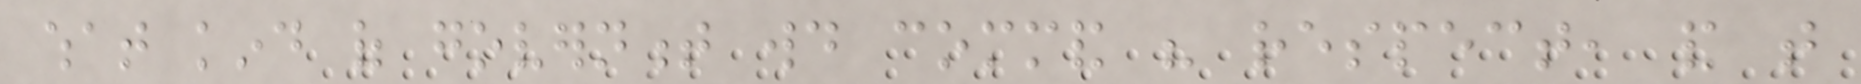what kind of government would command his respect, and that
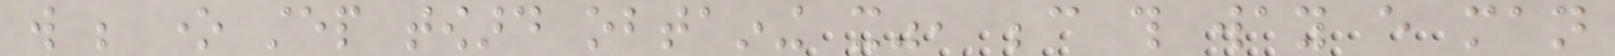will be one step toward obtaining it", because this way every man
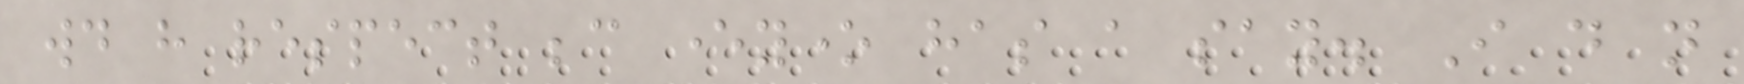would have respect because everyone has a say. I do not
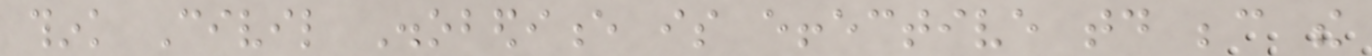think Civil Disobedience is effective today because the
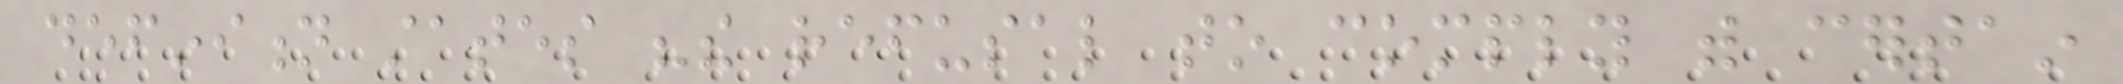definition states "the refusal to comply with certain
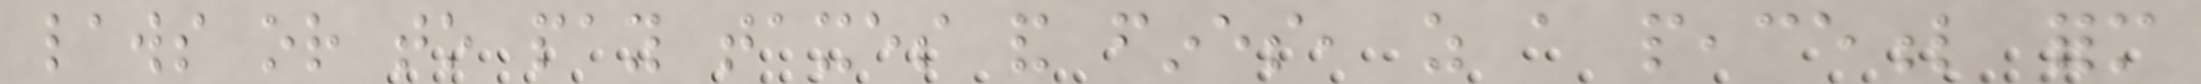laws or to pay taxes and fines, as a peaceful form
